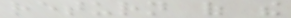return of the
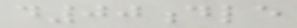d00dle
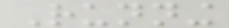Running
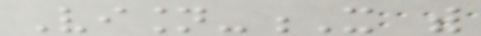Vision-X with
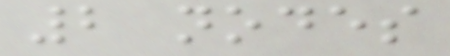2 nodes
